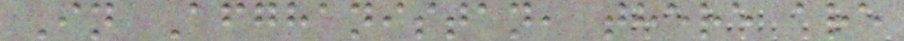In Afghanistan, there are
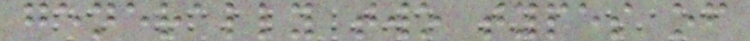generally two types of
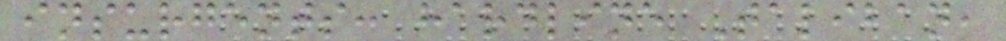insurgents: hardline Taliban,
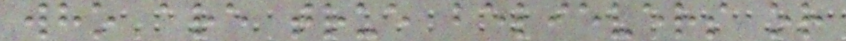who are true believers or
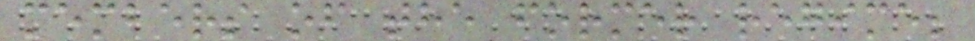members of the former regime;
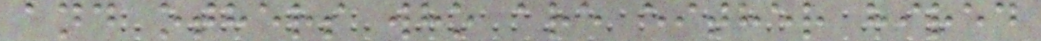and others who are either hired
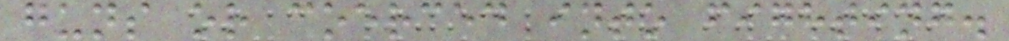guns or coerced into fighting.
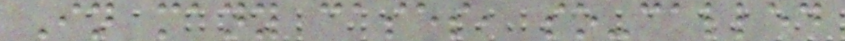In many cases, so-called
